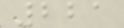221
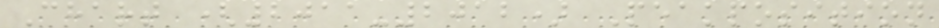Chart (2011-2012) Peakposition
